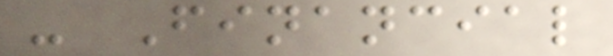- Financial
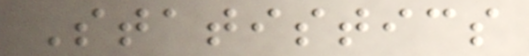Statistics
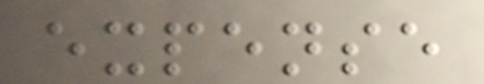expense
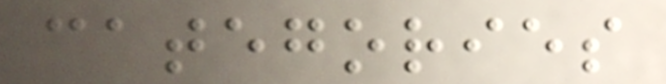categories
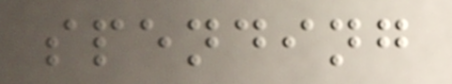spending
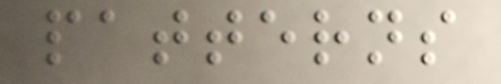patterns
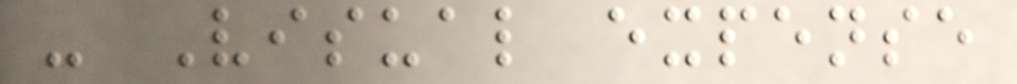- Visual expense
